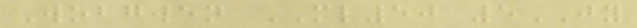Wobgwen ML50 5JY
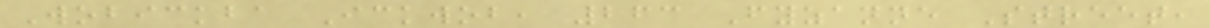Wobickba Ickwob, 263 Fyzanne Street,
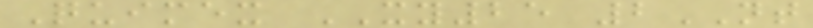Quimex XY25 2NT
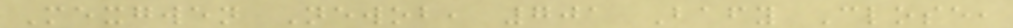Mexgwen Newob, 701 Bafy Close,
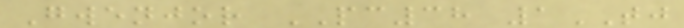Gwenjor PC38 1TJ
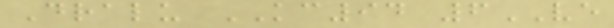Dralu KC94 6VE
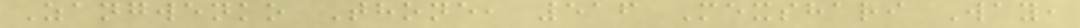Zangwenko Thone, 516 Mexshari Way,
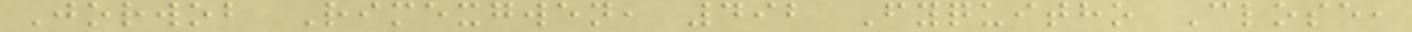Jorwob Rimexgwen, 492 Fyquitho Close,
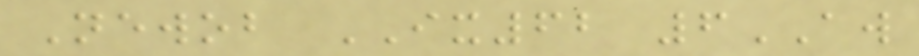Newob IX62 6AW
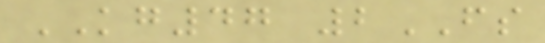KG47 2FS
